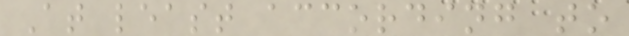At least according to
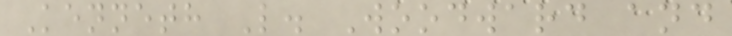Kenneth L. Woodward and
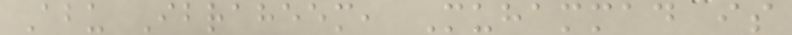Abu Ibraheem, Muhammad is
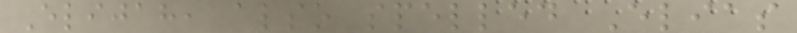Elijah, also spelled Elias
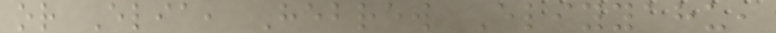or Elia, Hebrew Eliyyahu,
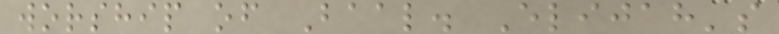worship of Baal. Elijah's
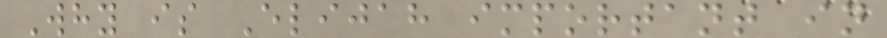Why is Elijah important in
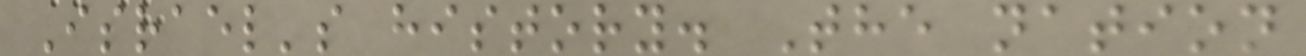Israel's history. The nation
